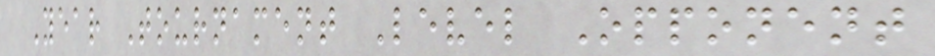Year Tournament Level Opponent
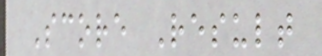Score Result
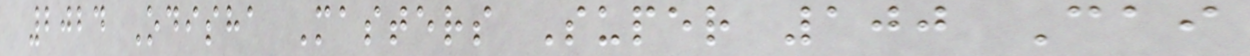2024 Odisha Masters Super 100 Cai
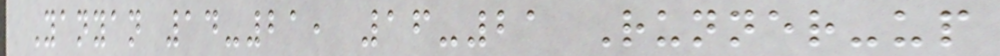Yanyan 14-21, 16-21 Runner-up
